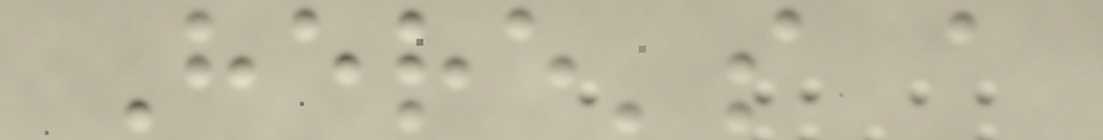Here's a
